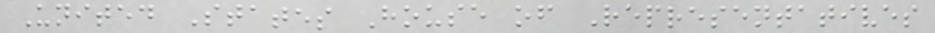United States House of Representatives
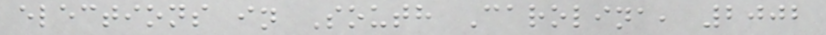elections in South Carolina, 2002
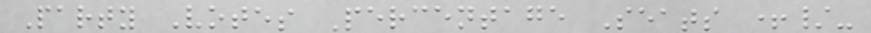Party Votes Percentage Seats +/-
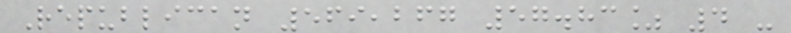Republican 569,267 57.83% 4 -
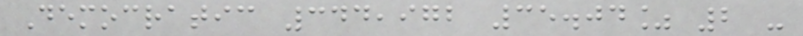Democratic 344,972 35.04% 2 -
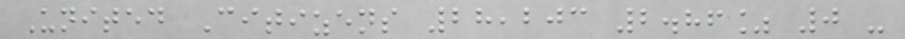United Citizens 28,203 2.86% 0 -
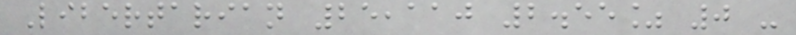Libertarian 25,110 2.55% 0 -
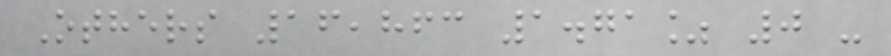Others 16,863 1.71% 0 -
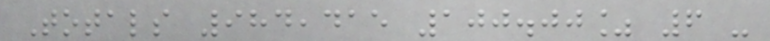Totals 984,415 100.00% 6 -
